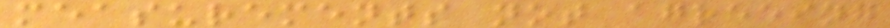measurements not agreeing
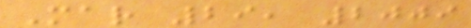Mar 29, 2009
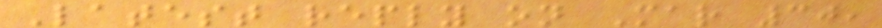Latest reply on Mar 30,
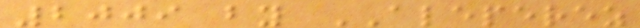2009 by ALEPEREZ
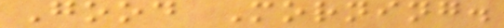Good Morning.
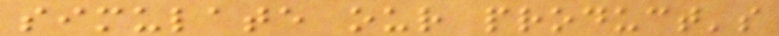simulate our product's
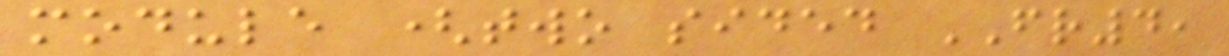module (two sided FR4,
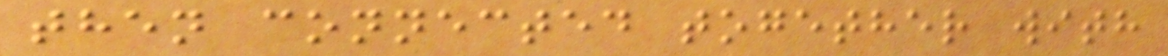then connected together with
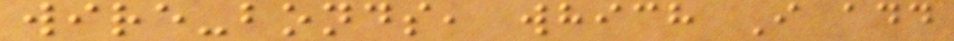wire-bonds, which I add
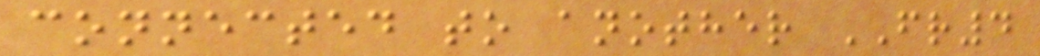connected to another FR4
